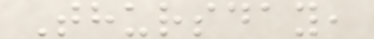Thursday,
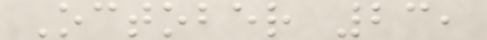October 23,
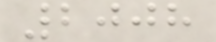2008
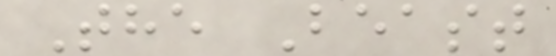The Beast
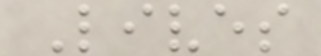Lives
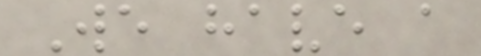We have a
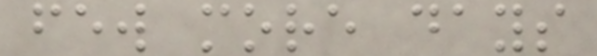few more days
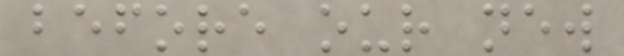before our new
